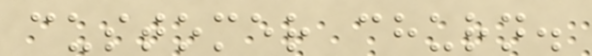customer churn.
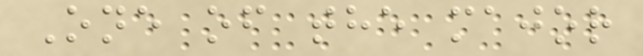One of the major
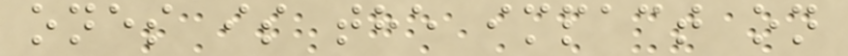ones is the impact on
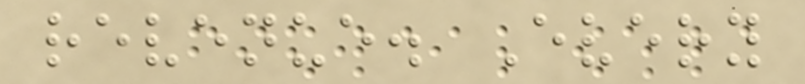revenue. Every
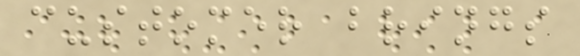customer brings
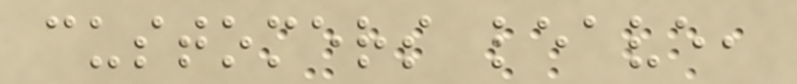customers leave,
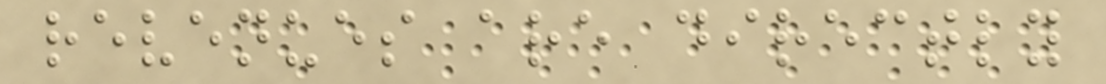revenues are directly
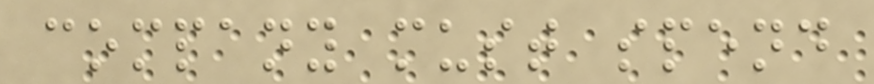company must spend
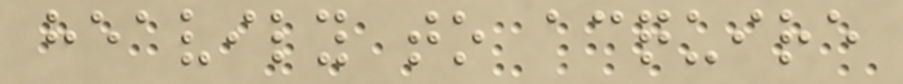heavily to acquire
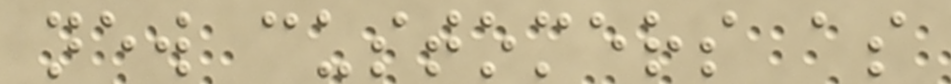new customers as
